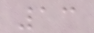13
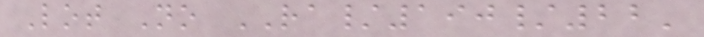Lot No RA/190/22'
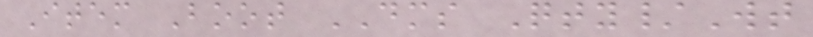Item Boot DMS Qty/Wt
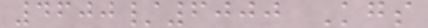4600/6000 Kgs
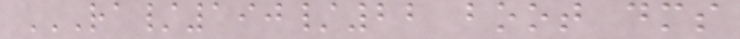RA/190/22 BOOT DMS
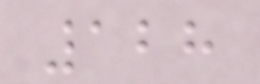128
